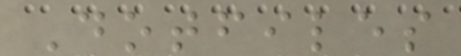Dotfiles
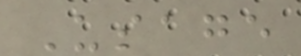Usage
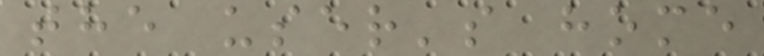the user's home
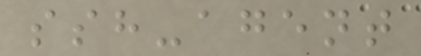ssh-agent
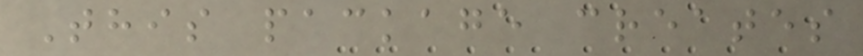This package creates
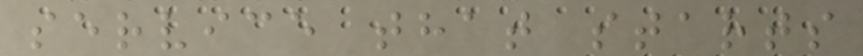service that starts
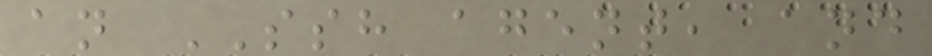an SSH agent, and
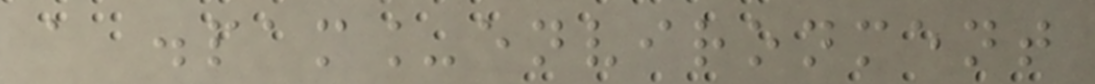a .pam_environment
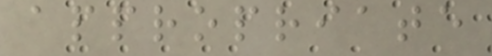appropriate
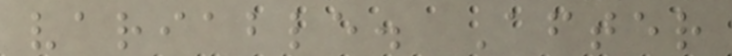variable. After
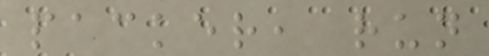packer, run
